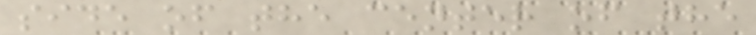side of the center of the
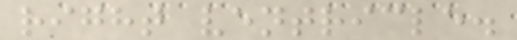right ventricle.
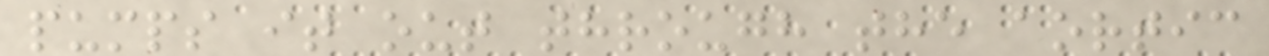pumps it out through the aortic
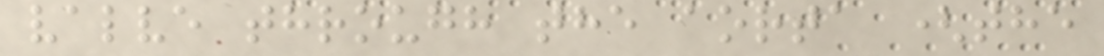valve through the aorta (the
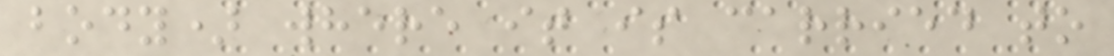body) where it is carried to
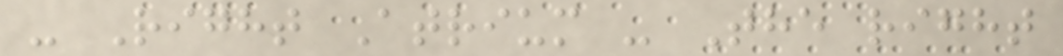- Right Atrium - The right
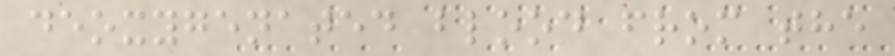deoxygenated blood from the
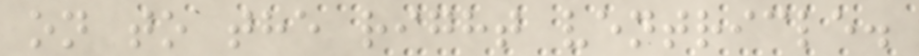on to the right ventricle.
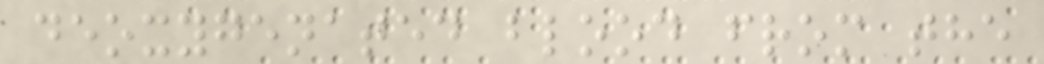deoxygenated blood from the
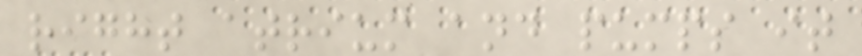right atrium and pumps it
